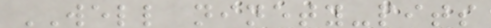WELL ninety-pits
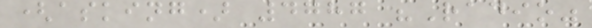(asking) 4787 "Radio"
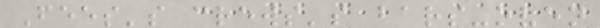Fees's crews's bars-oven
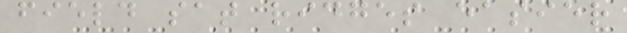field sat ridges easier
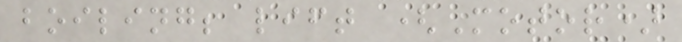boiling; lift (Motor)
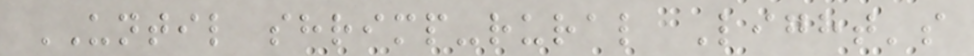UNTIL shrimp-rural Light's
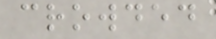crowded
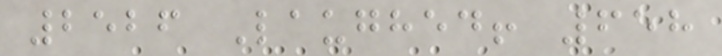2526 Laughed! 658
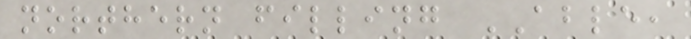northern filling ABLE,
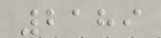2189
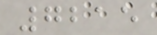7215
